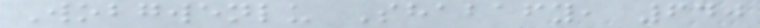Wobgwenlu Shabafy, 640
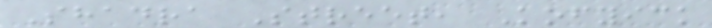Shadra Street, Kofyick
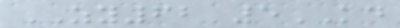ZY62 5KD
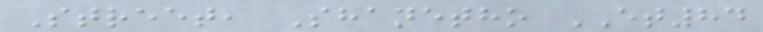Street, Shanetho ET84
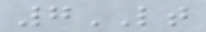7LT
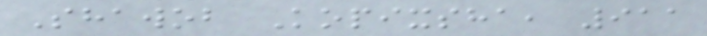Shawob Kopixsha, 911
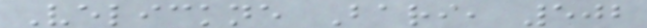Velickne Bari, 502
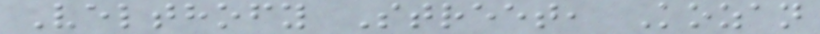Velthofy Street, Kozan
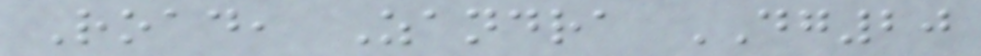Road, Zandra DG20
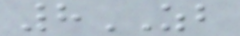8ZB
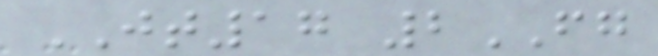JT17 2FG
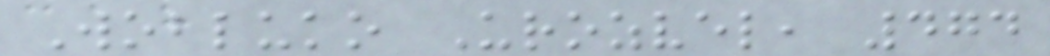Wobluko Urozvel, 474
